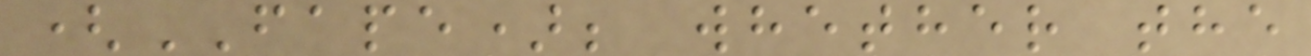(FAPE); whether the
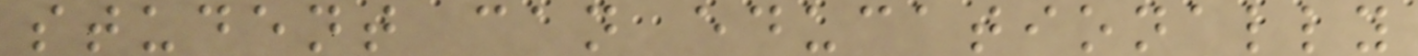student can educationally
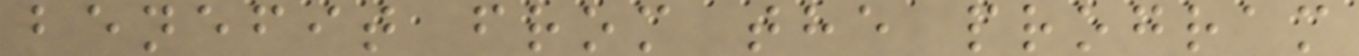benefit from the program
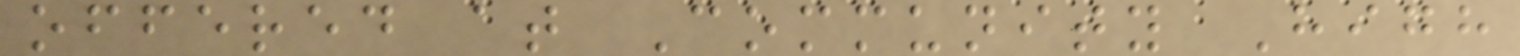offered at Community High
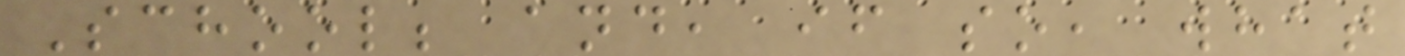School; and, if so, what
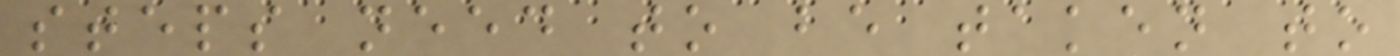steps need to be taken to
